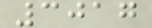3017
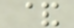&
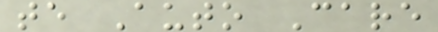te Auto Care
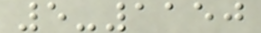5-1150
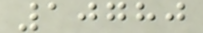10780
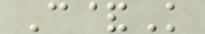C&K
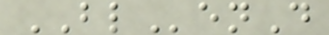BLenD
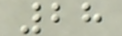28
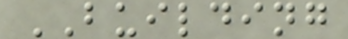BUILDING
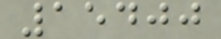15400
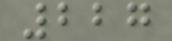227
